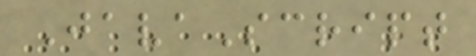JavaScript
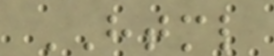HTML
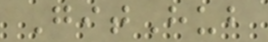GitHub
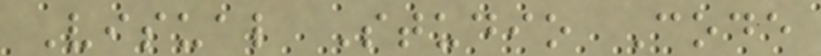Visual Studio Code
